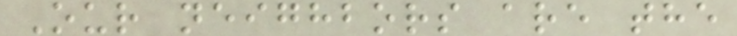Our neighbors are the
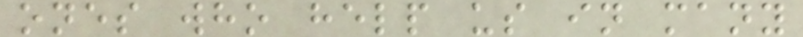ones who help us in many
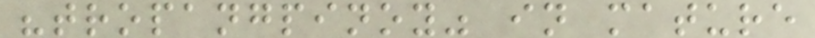"tropangpinoy" in mature
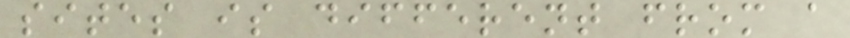sites is different from a
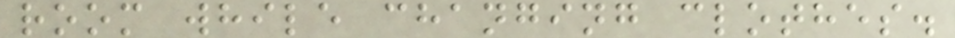room while changing clothes.
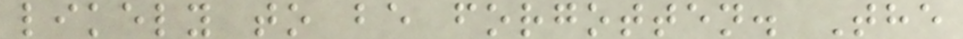likely to be forgotten. The
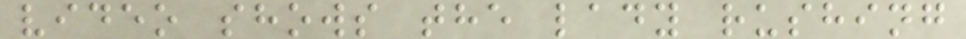video shows the lady rushing
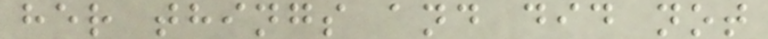her things and did not
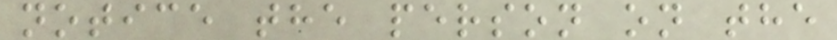notice the person on the
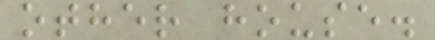other house.
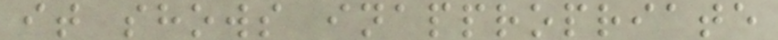it shows inappropriate
